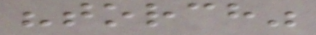"torch"
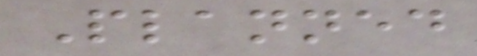Planned
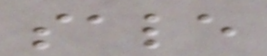sale
